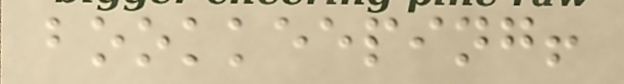bookkeeping!
